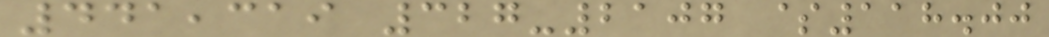441,319 327-2107 $118.00
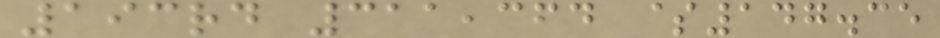193rd 311,364 $147.35
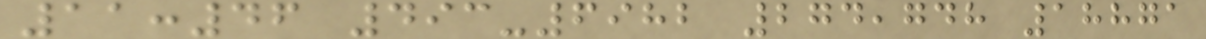11:46 493-6982 274,748 18871
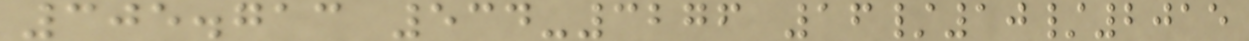305.713 534-3276 16/10/2015
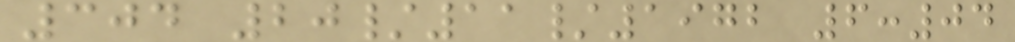304 20/11/1972 6:04
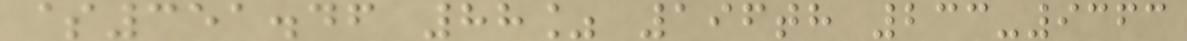$351.46 88% 196th 233-9363
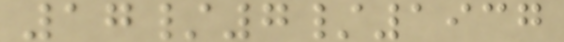17/7/1937
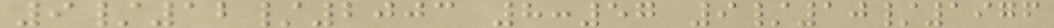9/12/2003 8:57 9/10/1976
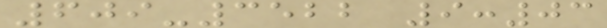609-3522 9:03
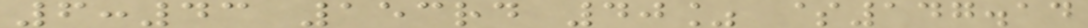6:43 153rd 40% $147.14
